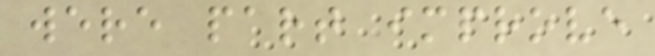were part improve
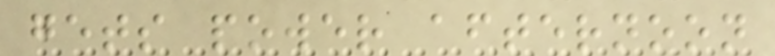gets power afternoon
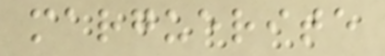marguerite
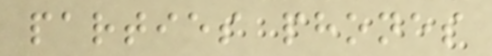parties phones
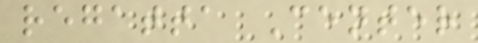regatta Center
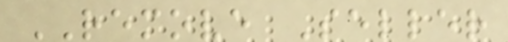REMOVE Seller
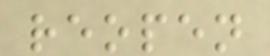reopen
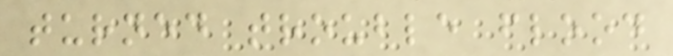turned trouble flood
